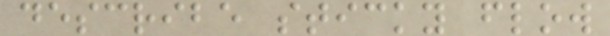describe sticky flow
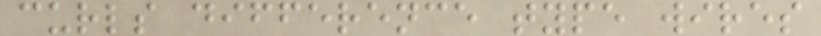curls difference type wires
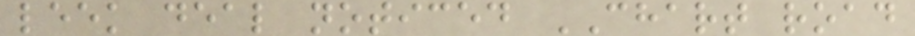leek deal noticed CHART road
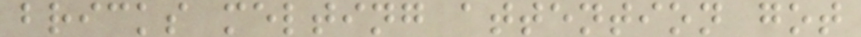bricks melting attention got
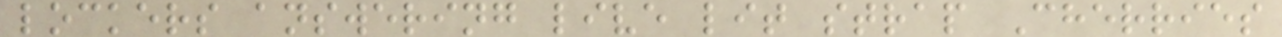lockers answering live lit strap Cherries
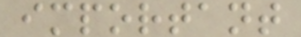important
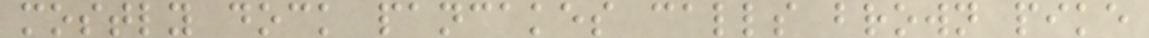mostly dock pancakes calls brown pike
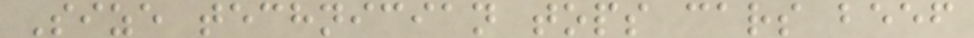Size technician tops cars beef
